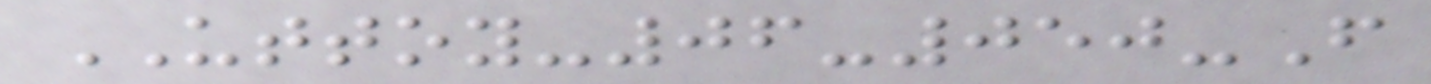UTTOY-06-050-F
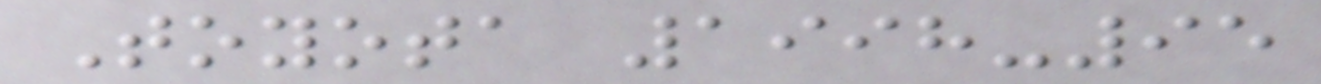Toyota 1998-95
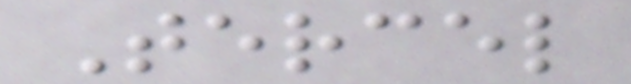Tercel
